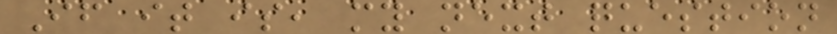If it is, my next question
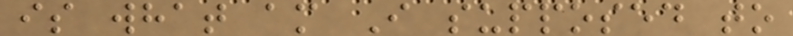is what am I supposed to
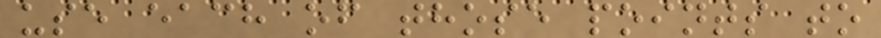use each of those points to
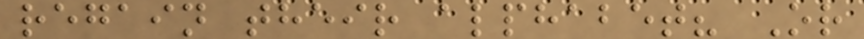regain their alphabet? Or
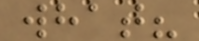what?
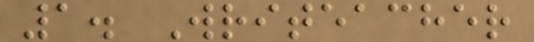1. Writeacher
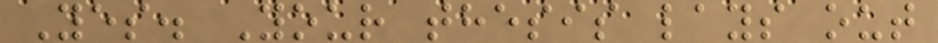Yes. Your thesis lays out
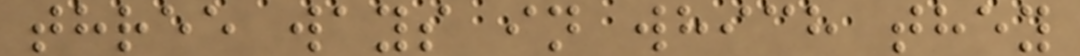three ways in which they
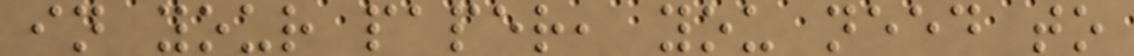in your paper, you need to
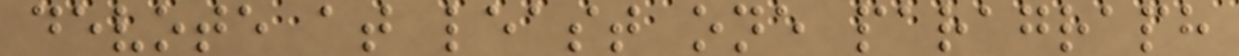devote at least one paragraph
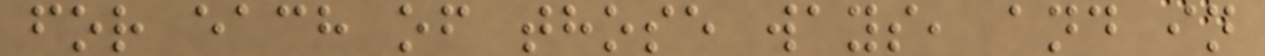for each of those ways, and in
